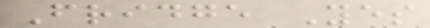Fridge Yes
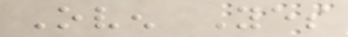Oven Yes
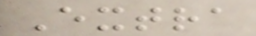Extra
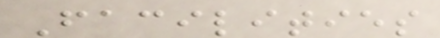Facilities
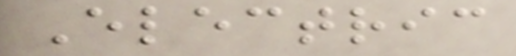Electric
